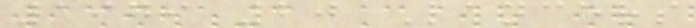1979 20 Lancers
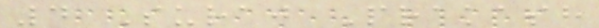4 Suraj Prakash
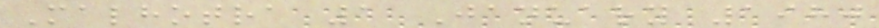Malhotra 1 January 1980
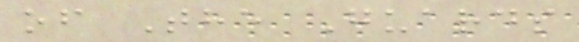of The Guards
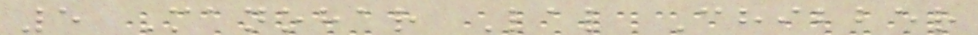5 Manohar Lal Chibber
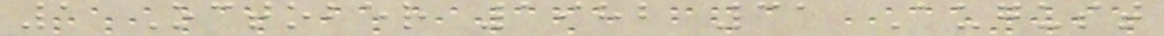1 October 1982 31 August
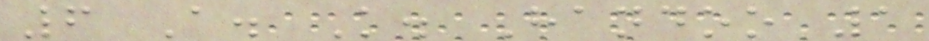6 A. K. Handoo 1
